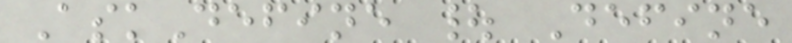AskDefine | Define
